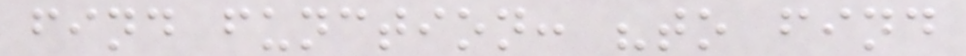find function: "to find
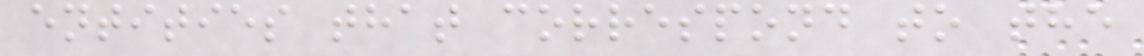entities that correspond to the
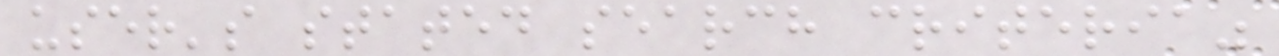user's stated search criteria"
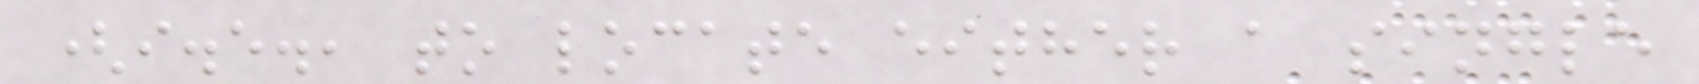(i.e., to locate either a single
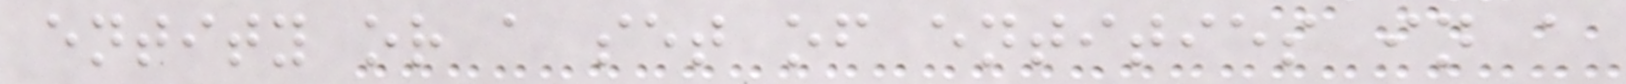entity or a set of entities in a
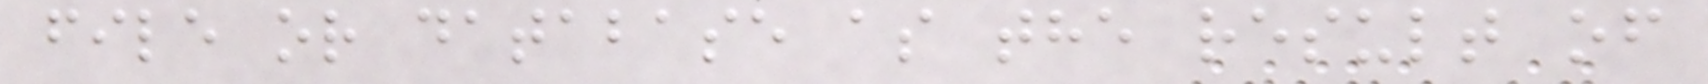file or database as the result of
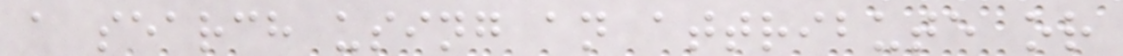a search using an attribute or
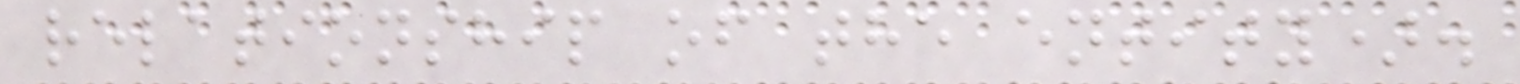relationship of the entity).
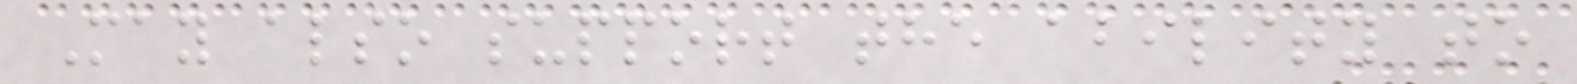May also support the ability to
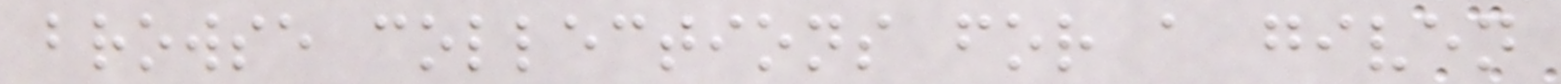browse collections for a given
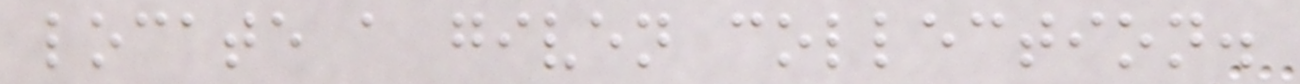locate a given collection.
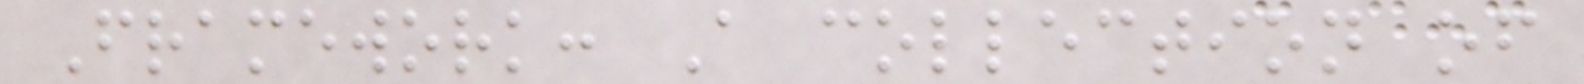Framework: A collection of
